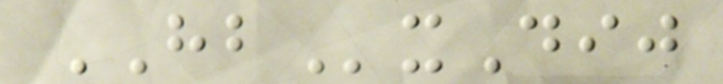HBxDij
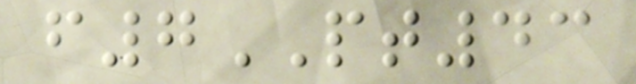f7PT43
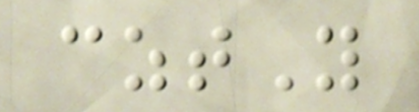cztY
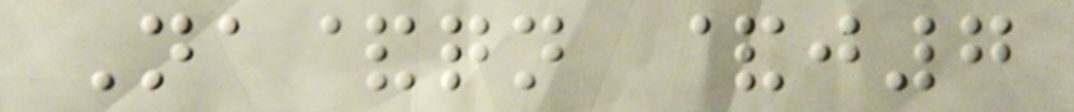Na&qn &j7
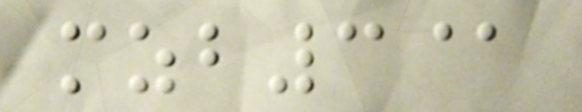mzb3@
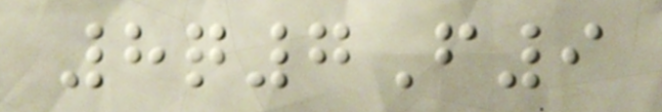8q7F9
